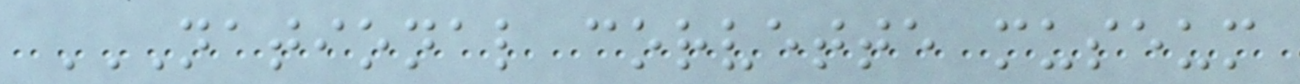NATIONAL CORVETTE MUSEUM
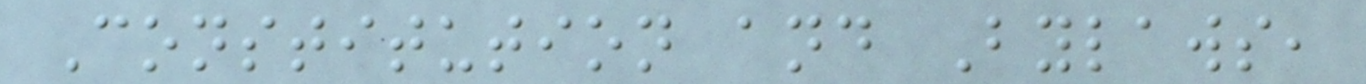Constitution and Bylaws,
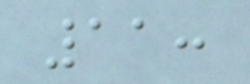11:
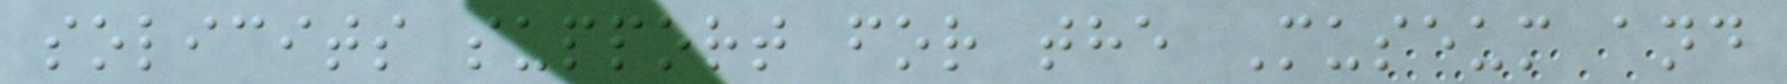solicits support for the Museum and
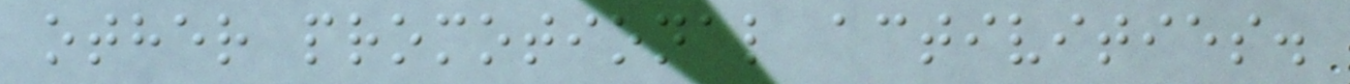other promotional activities.
